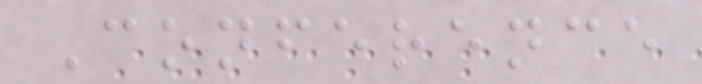Conference
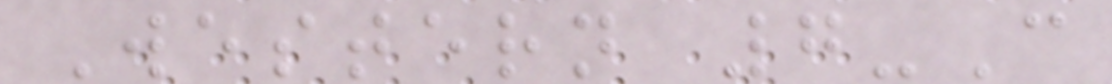Western 7-C
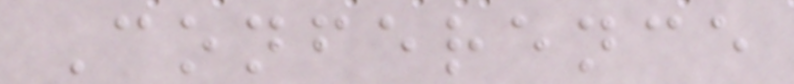Conference
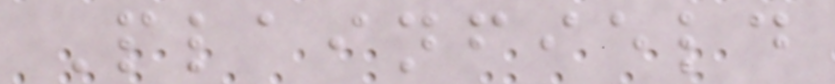Plainfield
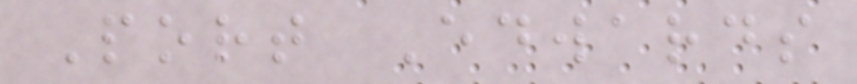Port Edwards
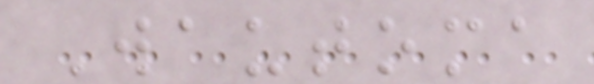Wautoma
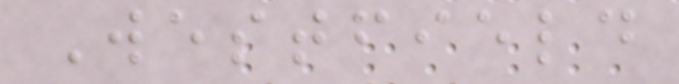Westfield
